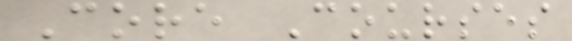Core Courses
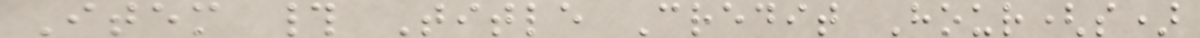Item # Title Credit Hour(s)
